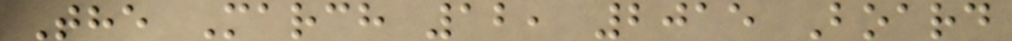The March 12, 2015 Board
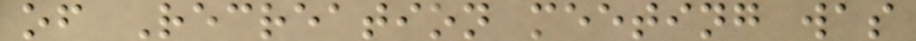of Recreation meeting was
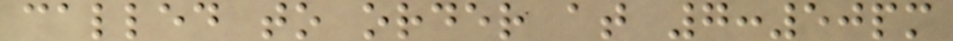called to order at 7:50pm
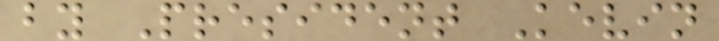by President Kevin
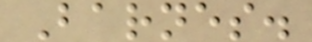Barnes.
